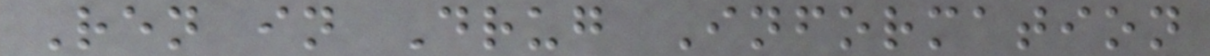Ren in Drug Information
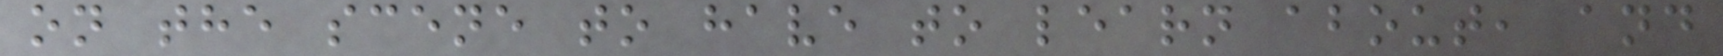on the scene to have to learn about, and
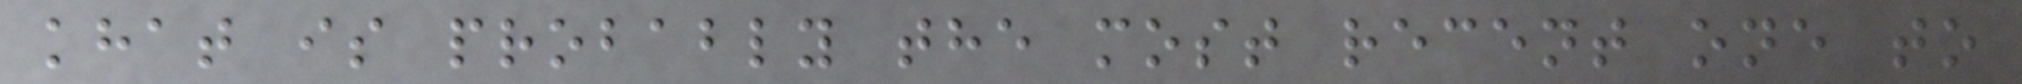khat is probably the most recent one to
